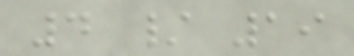4 / 19
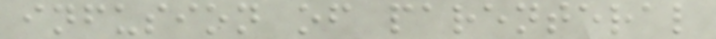infusion of parenteral
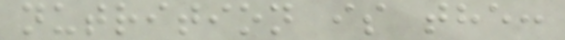nutrition is the:
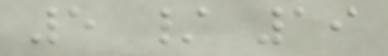5 / 19
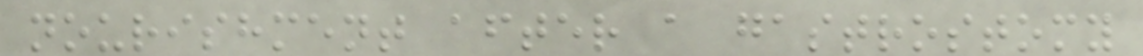nourishment after a gastrostomy
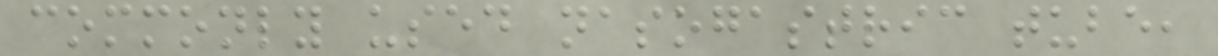commonly used nasogastric tube,
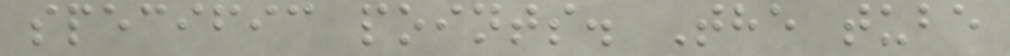specific points. The tube
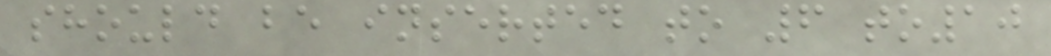should be inserted to 6 to10
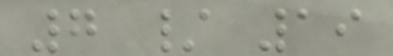7 / 19
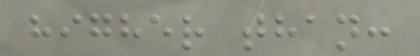higher than:
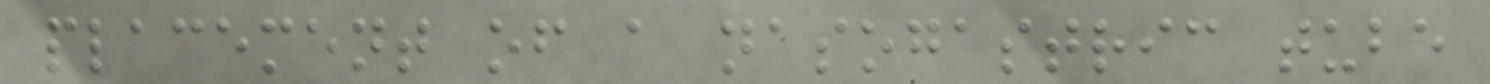placement of a nasogastric tube
